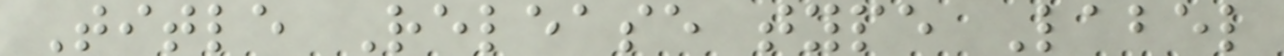Title Release type Label
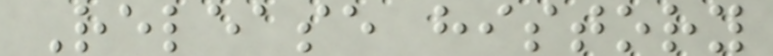Release history
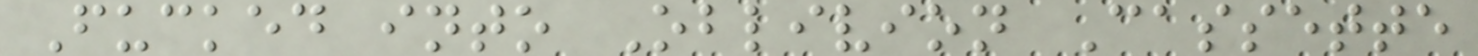Fucked into Oblivion Cassette
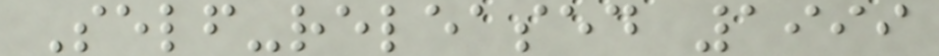Self-released 1999
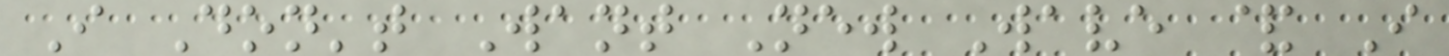I Don't Want New Wave & I
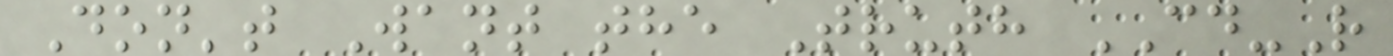Don't Want the Truth CD-R
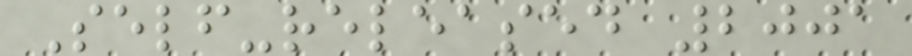Self-released 2001
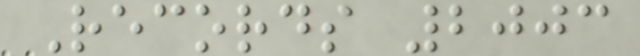Records 2003
